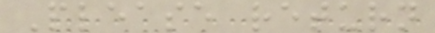Please return
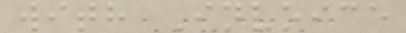with Invoice
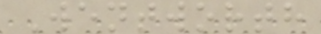Wentworth
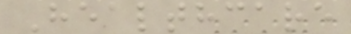Healthcare
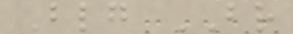Blg BR
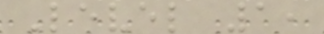Level 1,
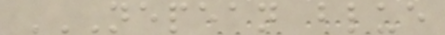NEPEAN BLUE
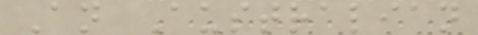An Australian
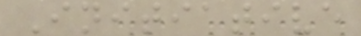Initiative
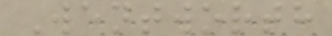Wentworth
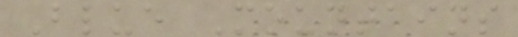Blue Mountains
